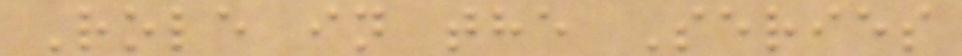Role in the Series
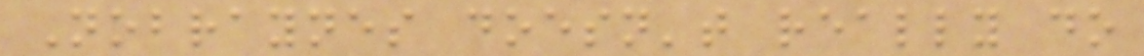Nobraynes doesn't really do
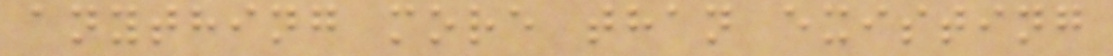anything more than existing
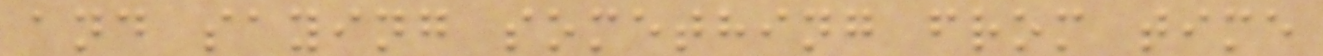and saying something from time
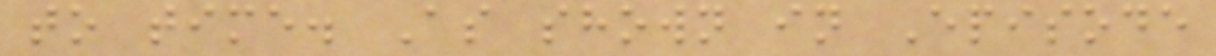to time. As shown in Episode
